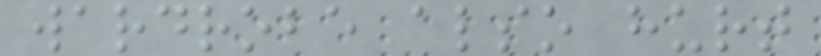wardrobe also hurt
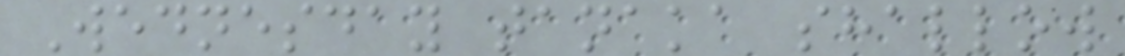Wednesday tanaka shallow
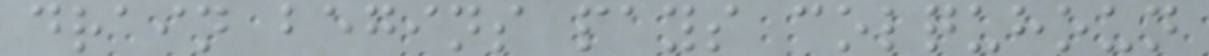drain begins pays colquhoun
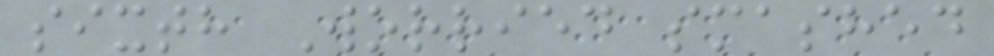sixth Worried smashed
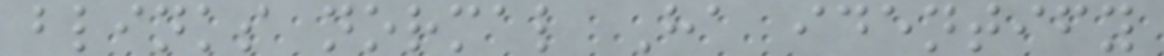blinks normal Ha identify
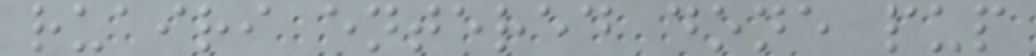ruairi entered done pup
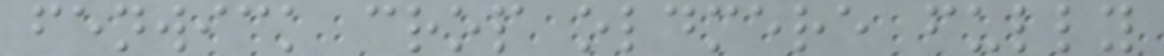fenwick crop oldmere fully
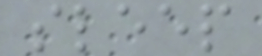sleep
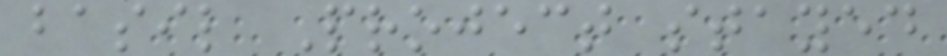basil Project stayed
